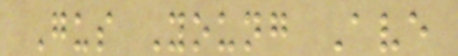Gus Young Ave
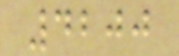4200
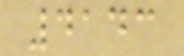4143
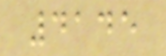4145
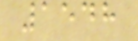1548
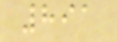891
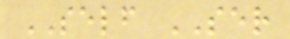SELF SER
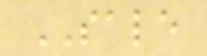SALE
